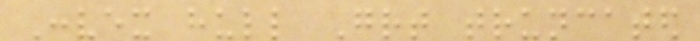Convex hull Great truncated
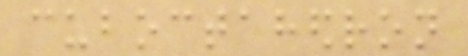cuboctahedron
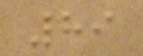89
